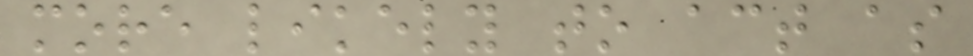more likely to act as
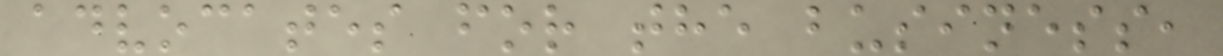advocates for the business,
